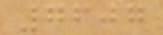7607
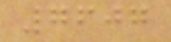7607
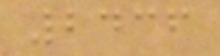2436
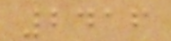2416
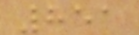851
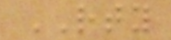RTY
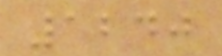1240
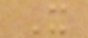X
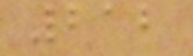212
